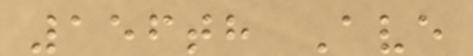156th Ave
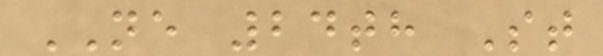NE 24th St
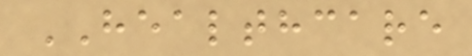HEALTHCARE
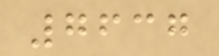7637
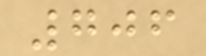706
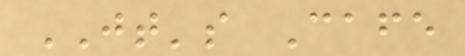JT's Cafe
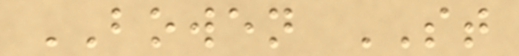BOWEN ST
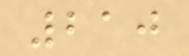210
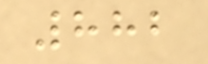882
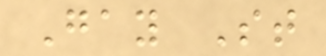Gay St
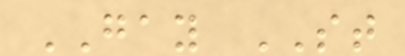GAY ST
